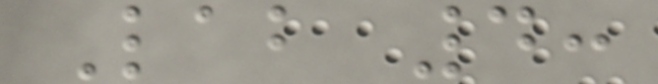Lab 4:
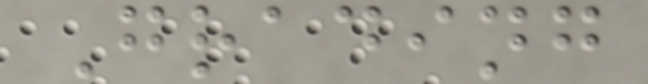Grading
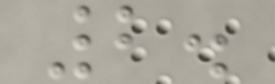2.
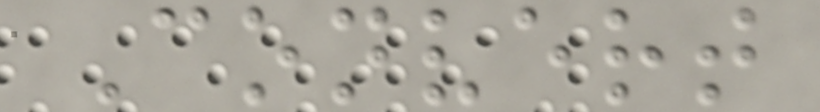Convert
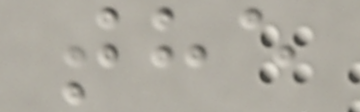the
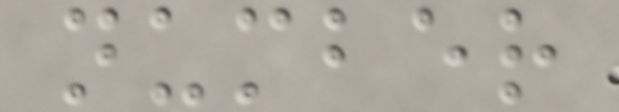number
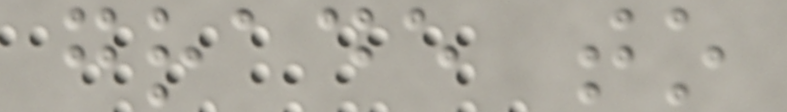grade to
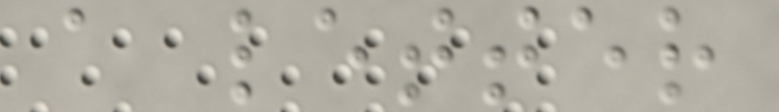a letter
